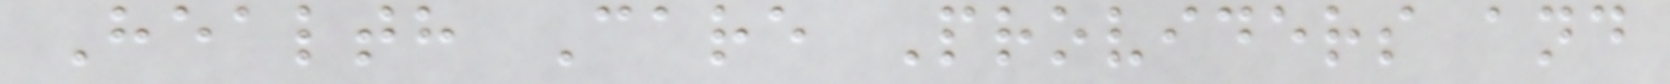Health Care Providers and
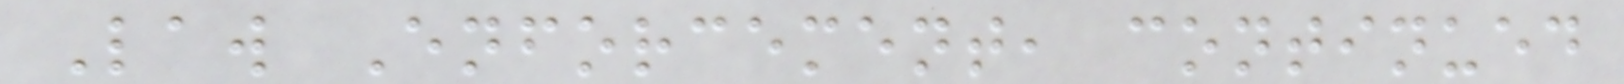Law Enforcement, continued
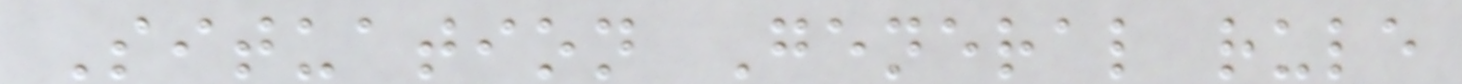Situation General rule
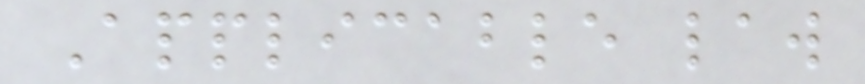Applicable law
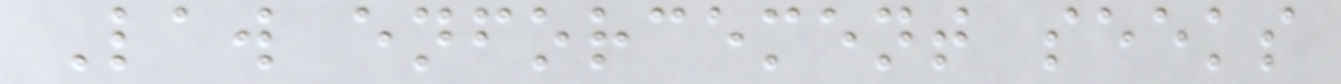Law enforcement seeks
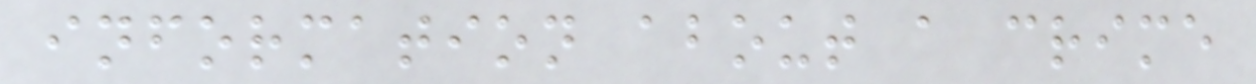information about a crime
